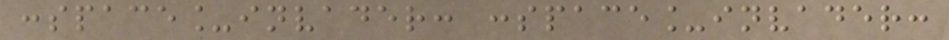:space_invader: :space_invader:
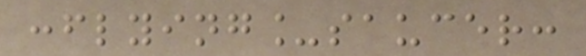:flying_saucer:
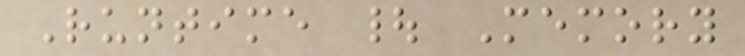Runtime | Memory
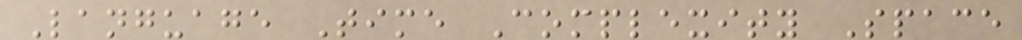Language Time Complexity Space
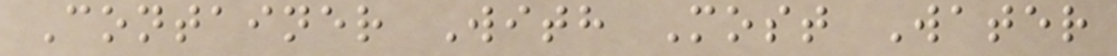Container With Most Water
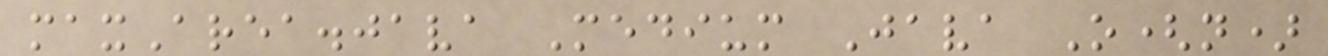maxArea.java Medium Java O(n)
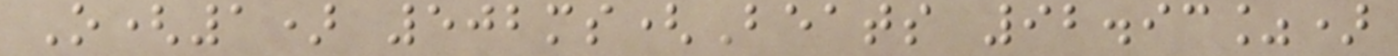O(1) 502ms(Beats 92.93%)
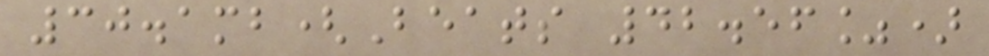30.1mb(Beats 42.56%)
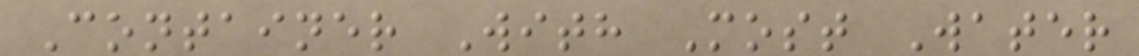Container With Most Water
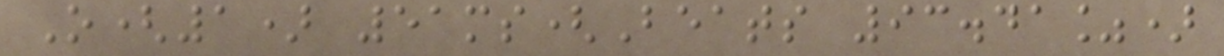O(1) 51ms(Beats 93.41%)
